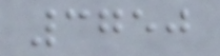3750
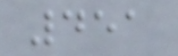451
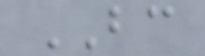BC
